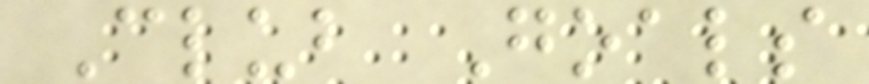Club Goals
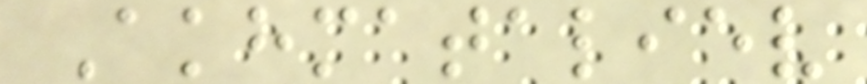Akhmataliev
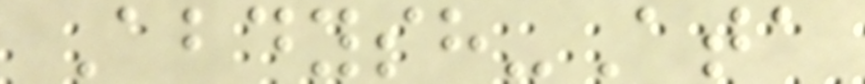Abdysh-Ata
